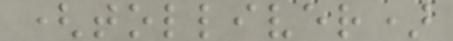(tolliver)
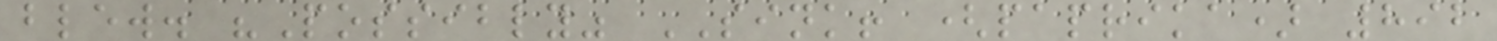blew. "Possibly" SINK! (paprika) 892
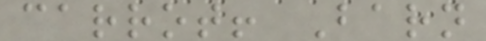carrot! Barn
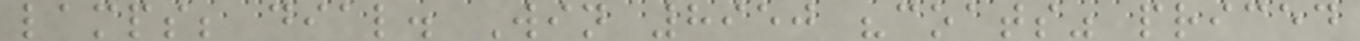lamps; dial. Win 8950 "coats" priced
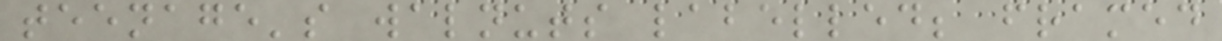teenage's walnuts labelled; framed
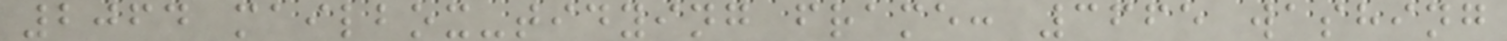2064 mailbox-tidying frame: 3665 washing
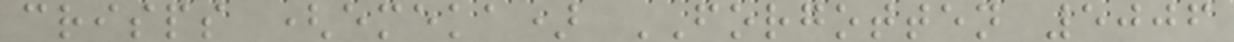crisps (emeka) FORGOTTEN 5006
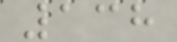138
